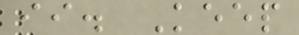ii. Keep
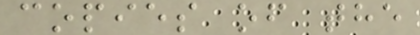copies of the
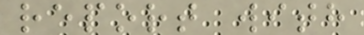report with
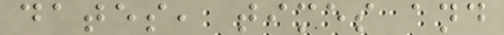dates, times and
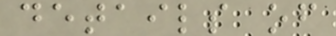details of
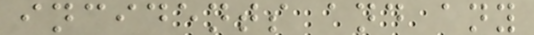incidents and any
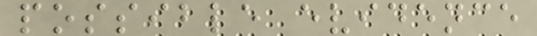possible evidence
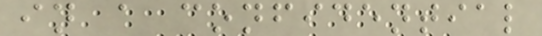in a confidential
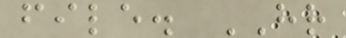file. HR
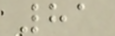81
